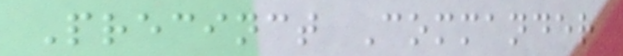Precinct Commander
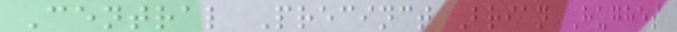Central Precinct Brian Hughes
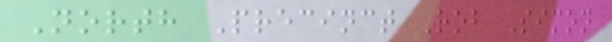North Precinct Rob Simon
